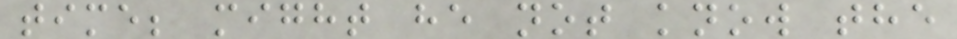time; might he not know the
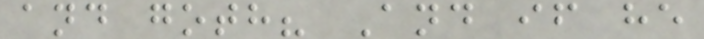and goth? And if he
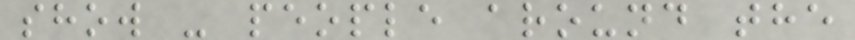show - people around the
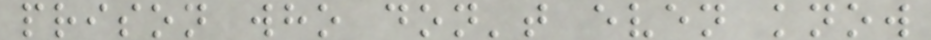prison who don't even know
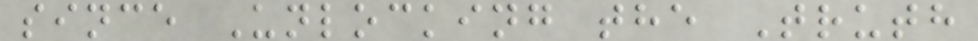since Unlocking the Truth
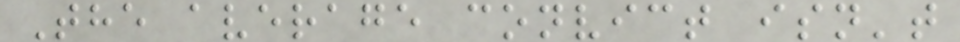The average convict isn't
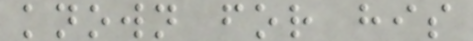known for his
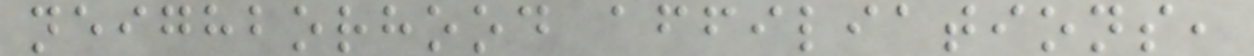neighborhood affiliations,
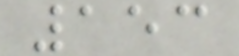153
